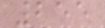255
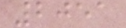2051
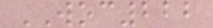WOC222
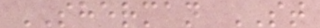SHERMAN ST
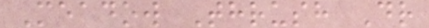Meadow Thrush Dr
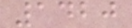1420
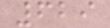629
